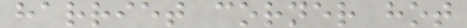harriet corner hot
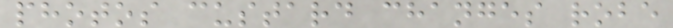photos custard changes robe
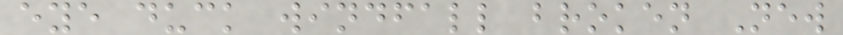eye duck windfall broken New
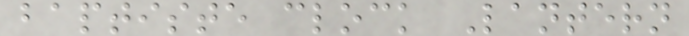baptiste clock Lantern
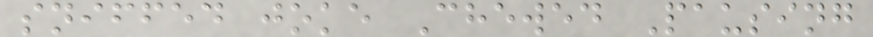sniffed joke Chewed Pausing
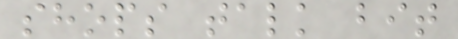shops talk bit
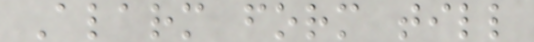Alarm form till
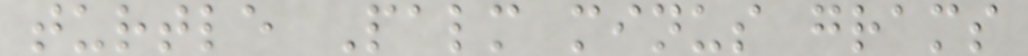turtle Palm minus grams
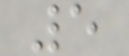5
